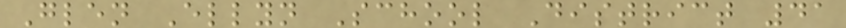Glen Ellyn School District 41
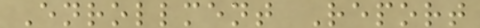Enrollment Report
